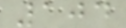104
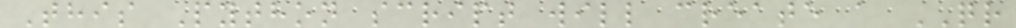This Python script will create a QR
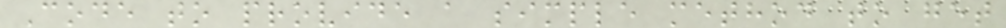Code to provide a simple method to get
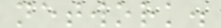network.
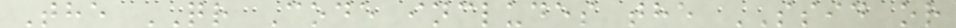The QR Code includes the SSID or
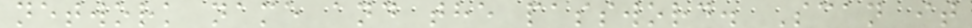network name and the password. Scan it
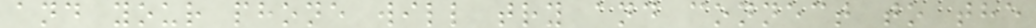and your phone will try and connect to the
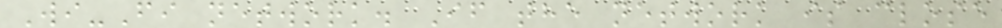Wi-Fi network. If the network is close
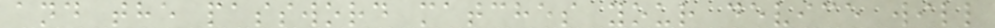and the password matches your device will
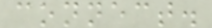connect.
